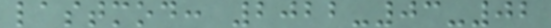lastmod: 2022-03-02
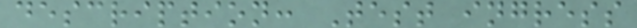description: Test ingress
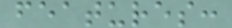features:
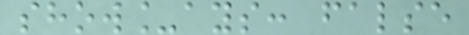show_ays: false
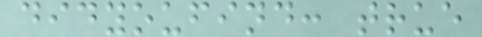didyoufind: true
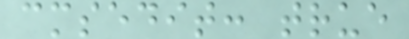cmsedit: true
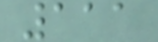111
